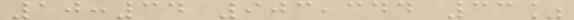10:34 903,344 33%
